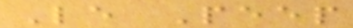Le Peep
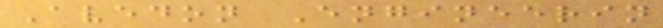Avedon Engineerin
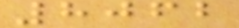8062
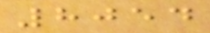8054
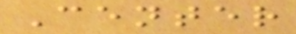Center
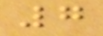7
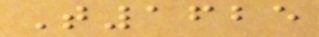T1625
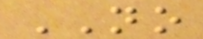NO
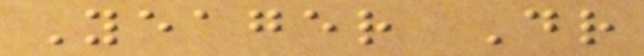Yeager Dr
